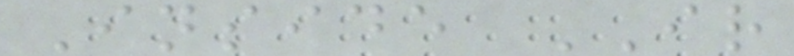Inside IR
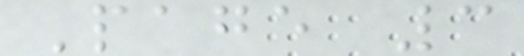Page 3
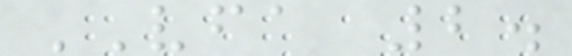VFA 2.
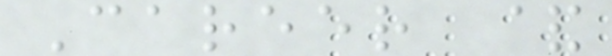Career &
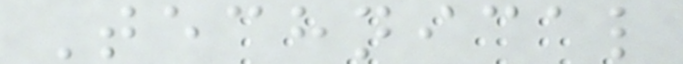Technical
